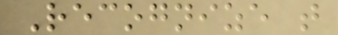Recognize that
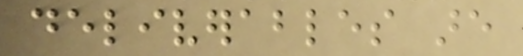deliverables are
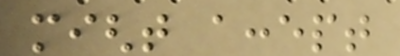might accept
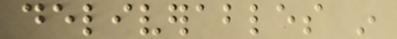deliverables in
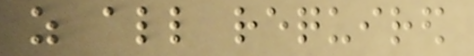as all required
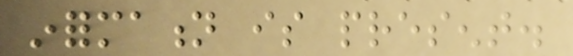information is present.
